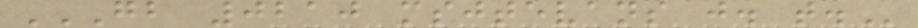GB 0210 MSJTEVANS J. T.
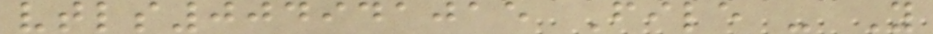vtls004941015 File - Y
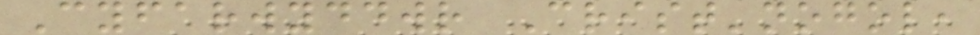Cyfarwyddwr Crist'nogol,
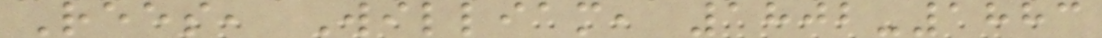Rees, William, 1802-1883
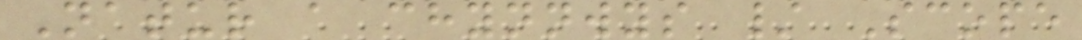Natur a chynnwys / Scope
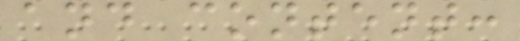and content:
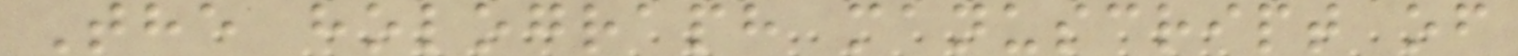The holograph manuscript of
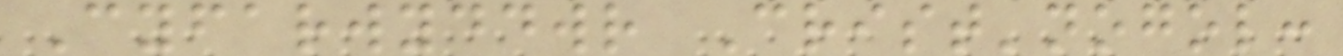Cyfarwyddwr Crist'nogol:
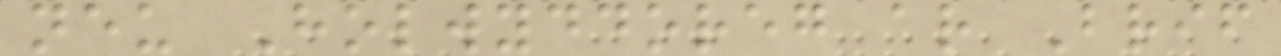neu Holwyddoreg ar Brif
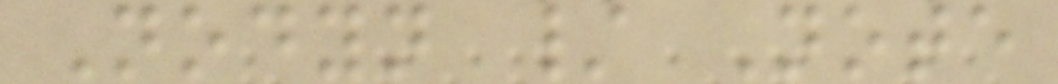Nodyn / Note
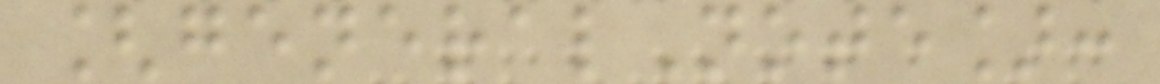[generalNote]:
